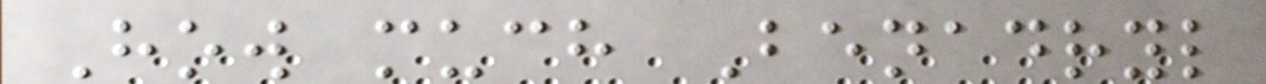How much Benadryl
